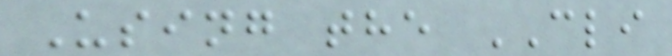Using the CLI
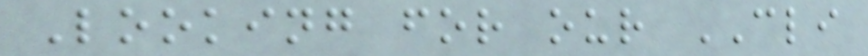Looking for our CLI
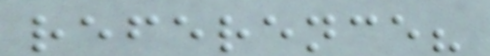reference?
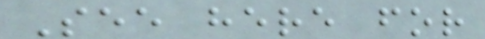See here for
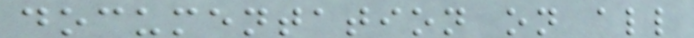documentation on all
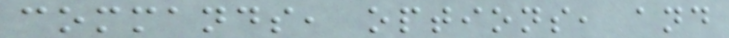commands, options, and
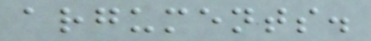arguments.
